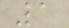1
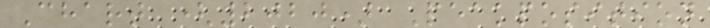Chart (2020) Peakposition
